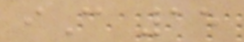iC 15
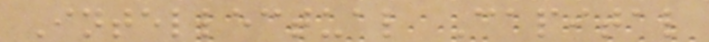Intellectual Capital
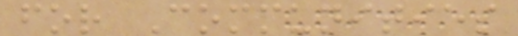for Communities
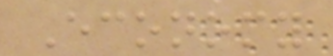Economy
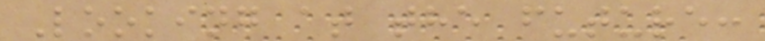Looking at the future:
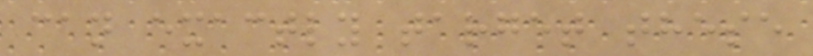can exactly target these
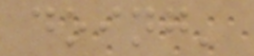doing'
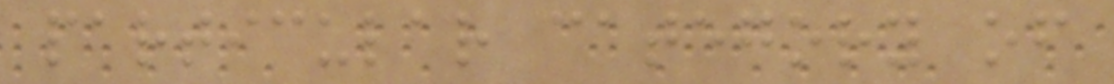particular category of
